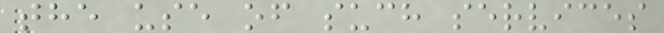the use of such services
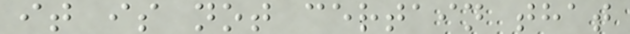it is not certain that
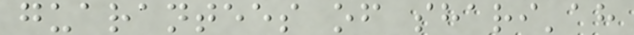guarantees of shari'ah
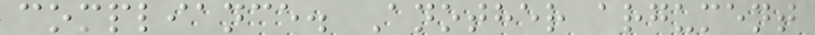compliance. Another argument
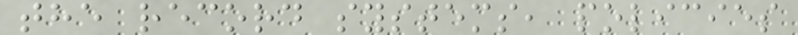the record systems, policies
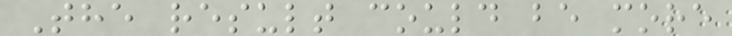The result could be more
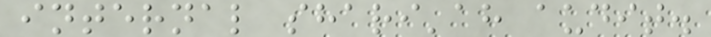internal shari'ah audit.
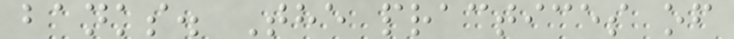banks. The practices of
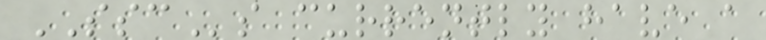SSCs currently have a
